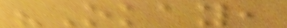"Okay,
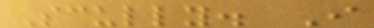Scully. I
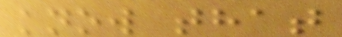know that
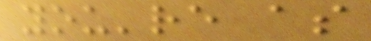you're as
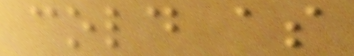cold as
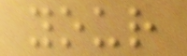your
